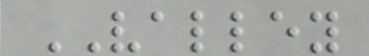VALLEY
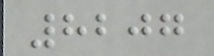8207
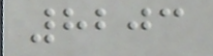8203
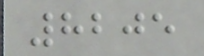8205
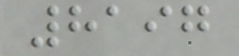8197
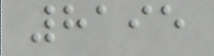8195
